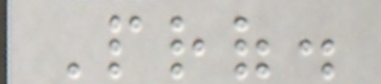Prof.
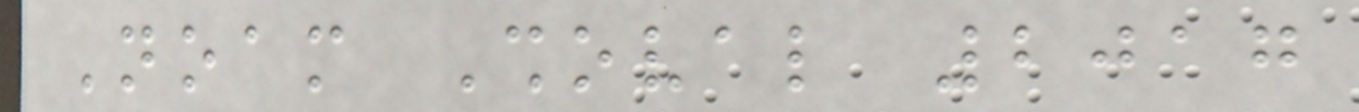Noam Shoval 2017
